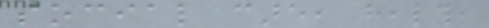social care, health,
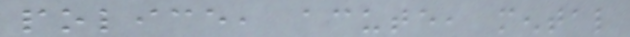police, acute, mental
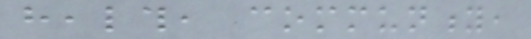health, community,
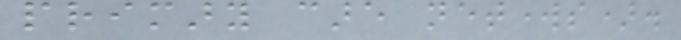primary care networks).
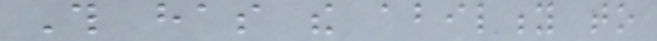This has the ability to
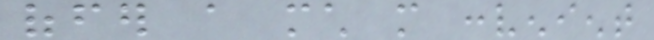offer a much more convenient
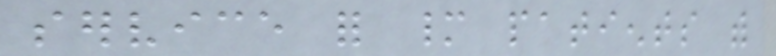service for many patients with
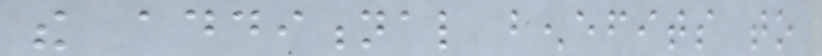the additional benefits to
